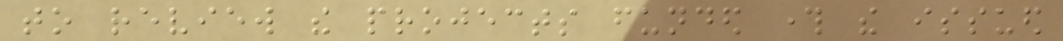to review the projects funded through the issued
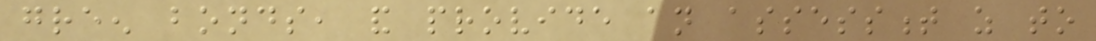green bonds, and provide an assessment as to
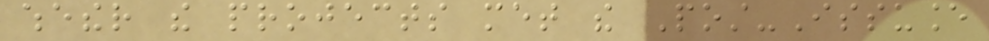whether the projects met the Post-Issuance
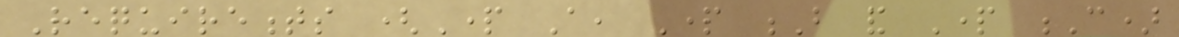Requirements (Part A, Part B and Part C)
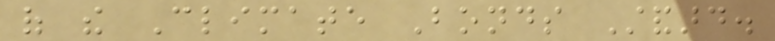of the Climate Bonds Standard.
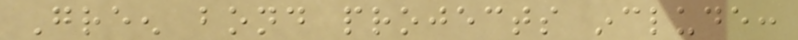Green bond projects include:
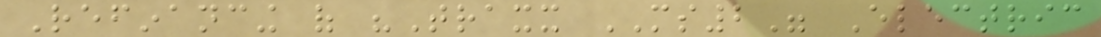Refinancing of "Traxx MS2" Electric
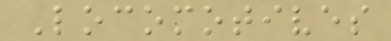Locomotives
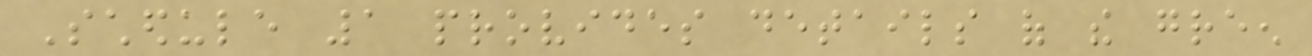Schedule 1 provides details of the green
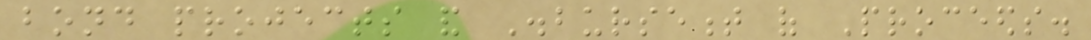bond projects and Disbursement of Proceeds.
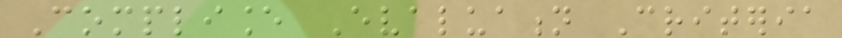Compliance Evaluation Criteria
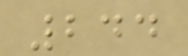244
